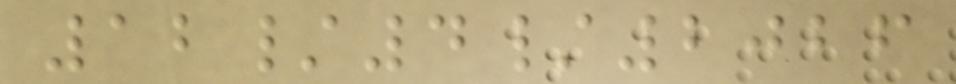12/4/2026
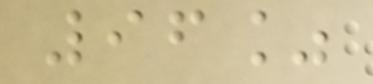96%
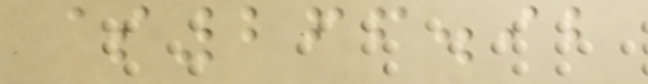$266.92
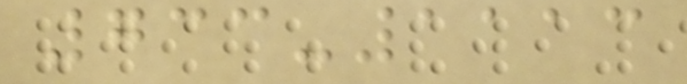733-1113
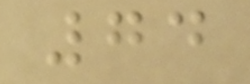74
